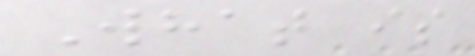What is
